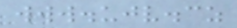www.ujv.cz
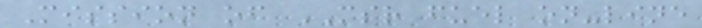Mission of MSR fuel on-line
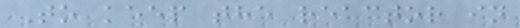To keep the reactor in
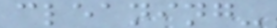cleaning-
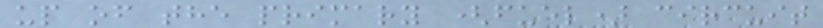up of the primary (fuel) circuit
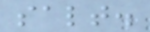salt.
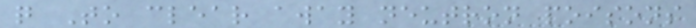q To clear away neutron poisons
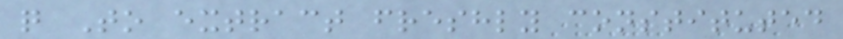q To extract freshly constituted
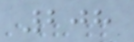208
